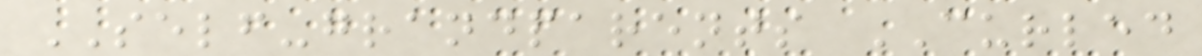SELF-grandparents CURLED
